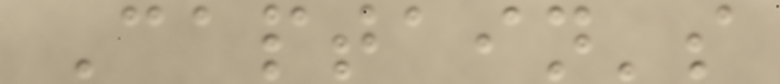Captain's
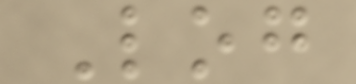Log
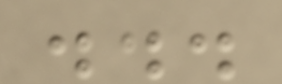...
